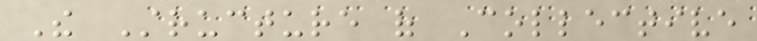The Structure of Collective
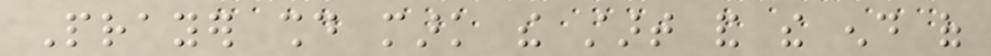Prayer should mark the start and the end of
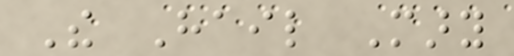The Hail Mary
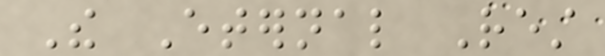The Eternal Rest
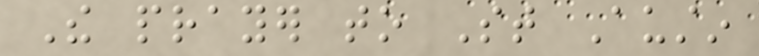The prayer to St Austin
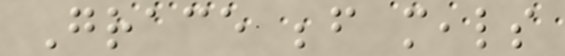Grace before meals
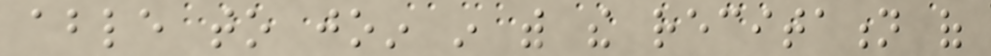able to join in with the recitation of
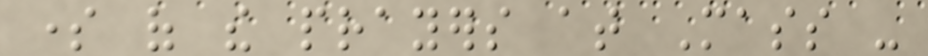some of the prayers at Mass -
